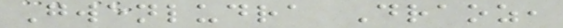Gwenludra Draoz,
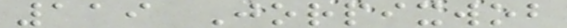119 Jorpixwob
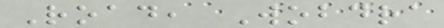Road, Wobdra
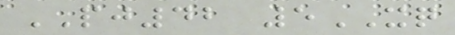PJ42 5XQ
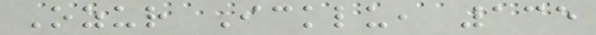Ozur Icklu, 135
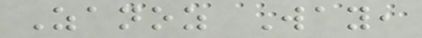Zanoz Way,
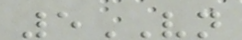5VN
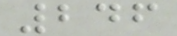246
